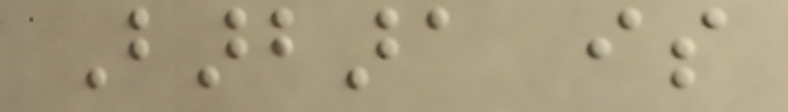Barbara is
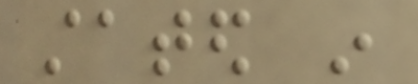stated in
